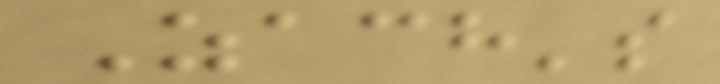Zach's
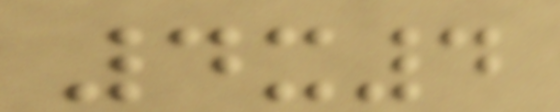4x4
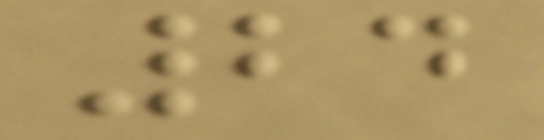24
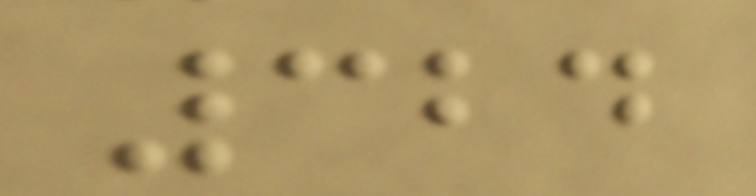324
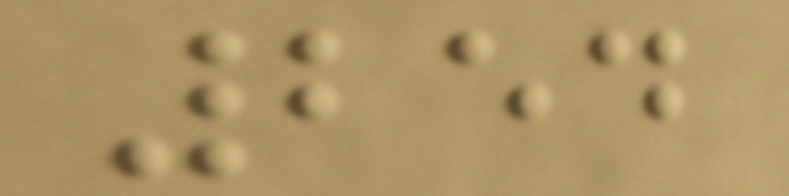254
